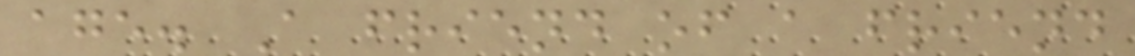age. A friend of a friend
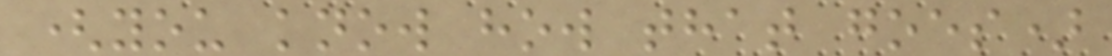(you know how that goes)
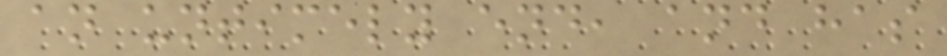an untimely end, and has
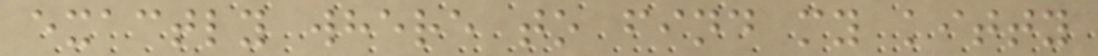exactly where to find my kitty
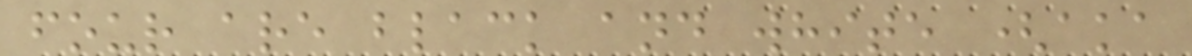four are black and white (aka
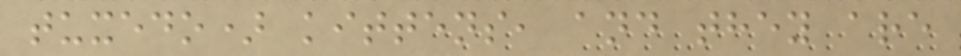tuxedo) kittens, and they are
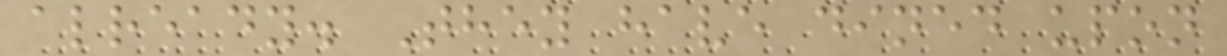already. They have dined upon
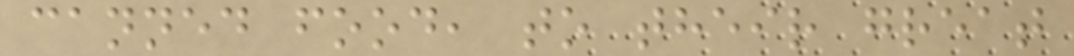canned food, to their great
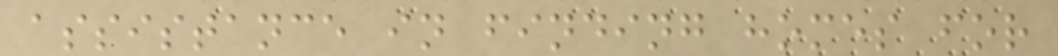assistance in finding homes for
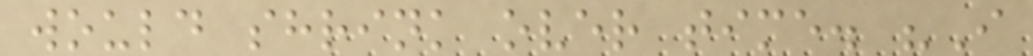would shrink over time. "I
